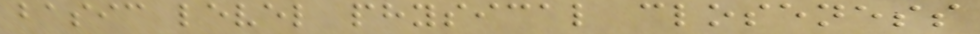basic level physical closeness
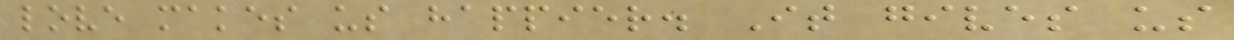love makes us happier. It gives us
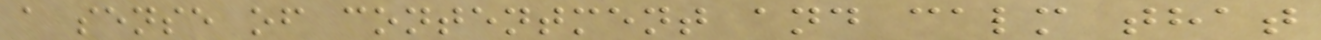a sense of contentment and calm that
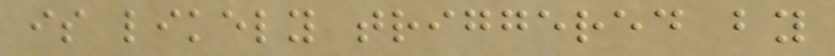is likely triggered by
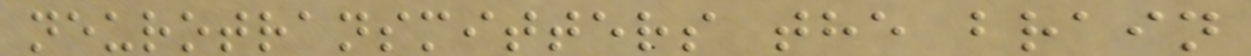neurotransmitters the brain
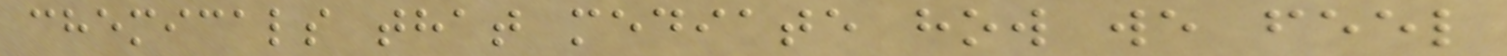chemicals that mediate how we feel
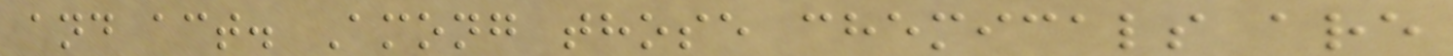and act. Among those chemicals are
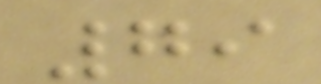79
